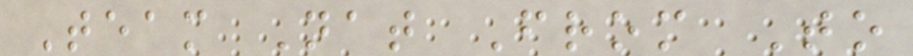Team Nat From To
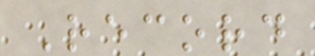Record
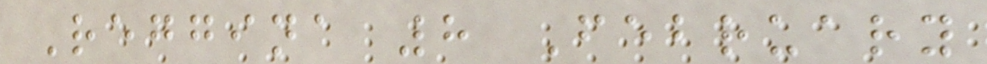Reggina 8 February
